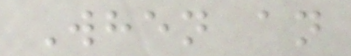When an
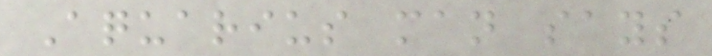Aquarius man says
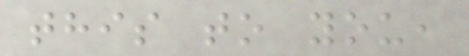this to you,
